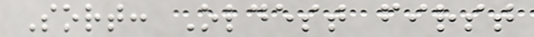Sort: Oldest first
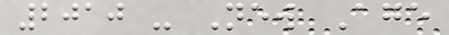2010 - New Age
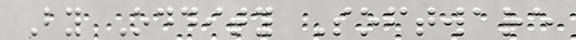By Oddity Software
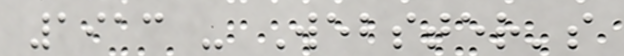1913 - Webster's
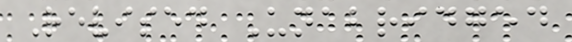Revised Unabridged
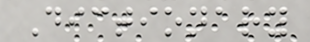Dictionary
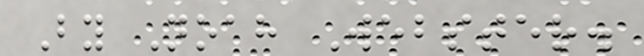By Noah Webster.
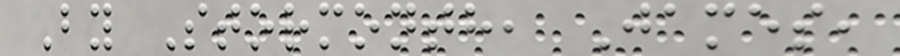By Stormonth, James,
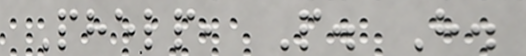Phelp, P. H.
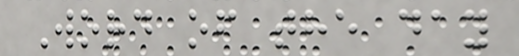Word of the day
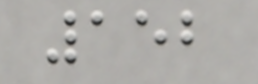152
